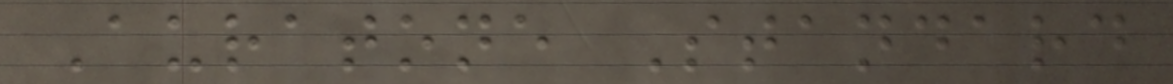Auratone Standard
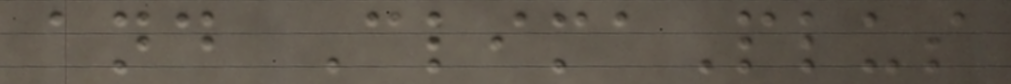and ClimaPlus
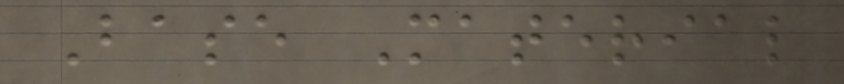Base Material
